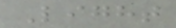Light
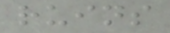ruins
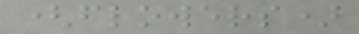(flowers)
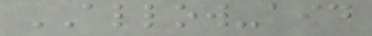ALLOW-aid
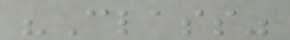"Class"
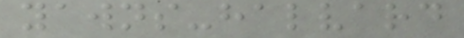yawns-halvard
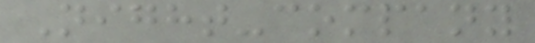Night-company
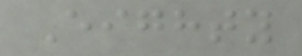Eighty
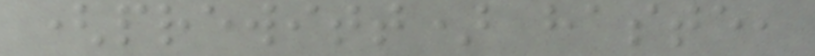(prewitt) haste,
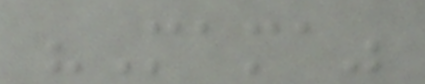"Mama"
